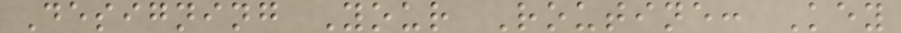Designing Your Routine: Key
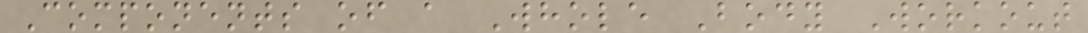Components of a Whole Body Workout
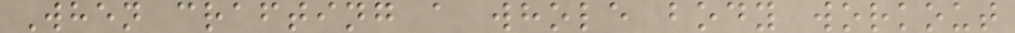When crafting a whole body workout
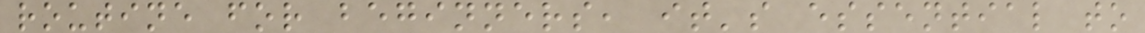routine for beginners, it's essential to
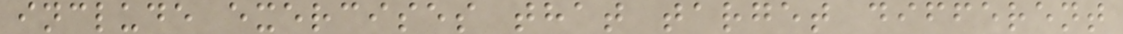include exercises that target different
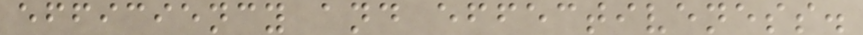efficiency and effectiveness.
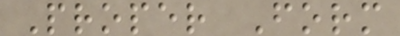Proper Form
